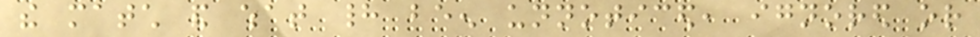the match and what had been unnoticed, ignored or
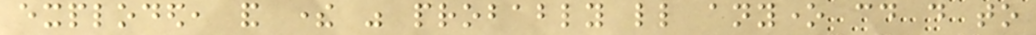exploded, and there was probably little anyone could do to
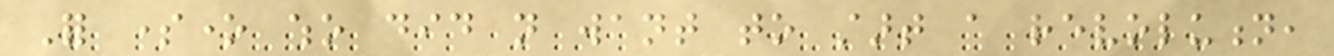For someone who did not want to start a revolution,
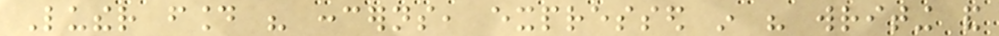Luther found his concerns, expressed in his writing and
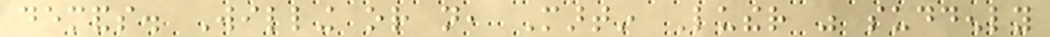demands. Willing or not, Martin Luther was suddenly
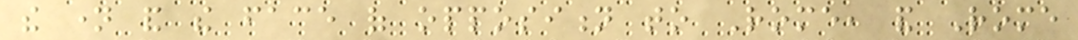the name and the face of opposition to Rome, and Rome
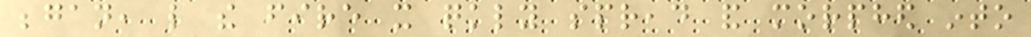began, like the fire it quickly spread and morphed into
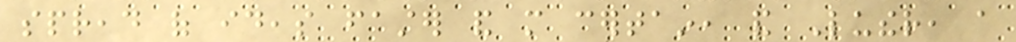spread of ideas faster and more certain, and Luther, a
